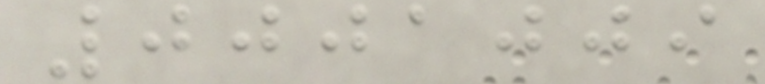0001009
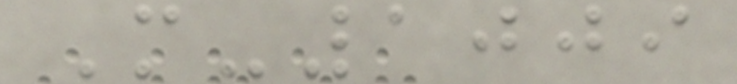M-1009
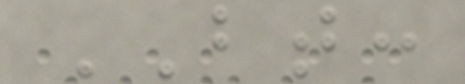BT:
